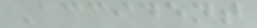Accident
